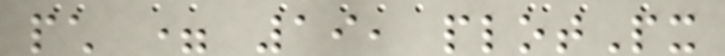pch = 19, plotPx
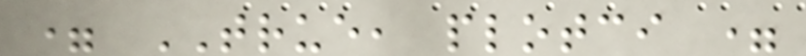= TRUE, plotci =
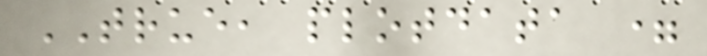TRUE, plotdata =
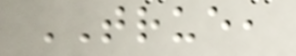TRUE,
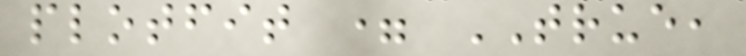plotfit = TRUE,
